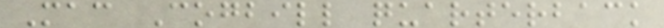Mac Cogbill quarterback
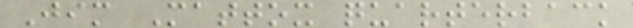Jim Mattox quarterback
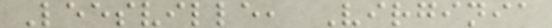Leesville, Virginia
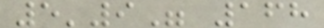5'9" 168
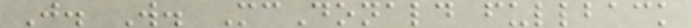J. W. McDonald fullback
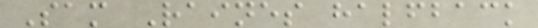Sam Raines halfback
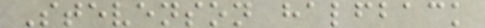Stevenson halfback
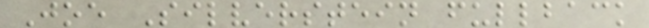Joe Silverstein fullback
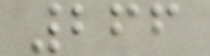266
